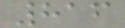816
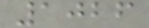1026
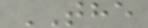THE
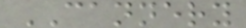CANNERY
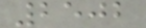2502
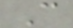C
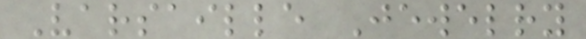Varsaille Jewelry
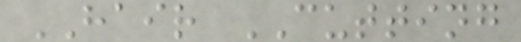HAIR CUTTING
